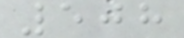508
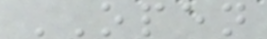OPEN
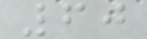60
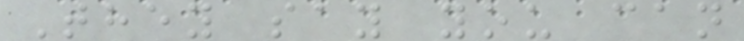They say you can
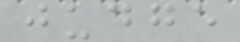judge
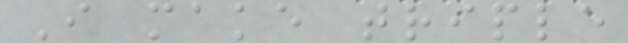I make triple
